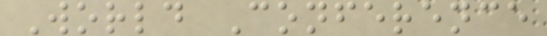World Conference
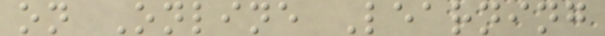on Online Learning
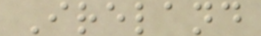Ireland
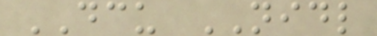DCU NIDL
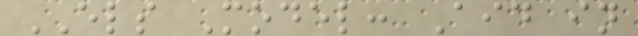ELS Model: Aid in
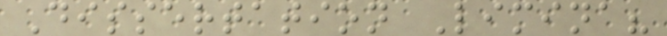Dissertation Limina?
